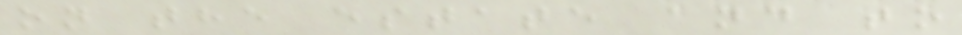on the estate and to
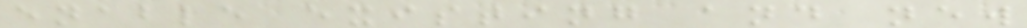enable existing and new
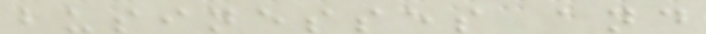businesses and
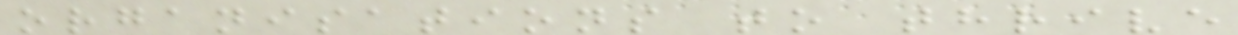organisations to thrive
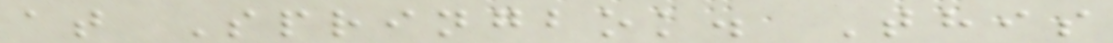at Springbok. This
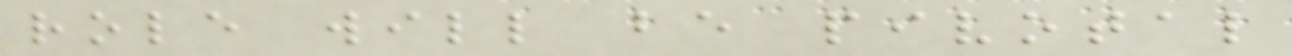role will be pivotal
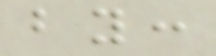by:
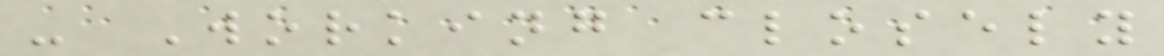- Working closely
